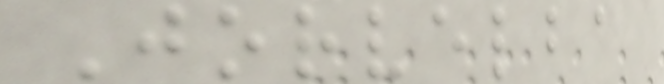Jorvelba
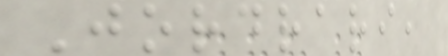Jordrari,
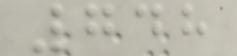748
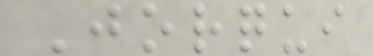Jorqui
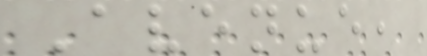Avenue,
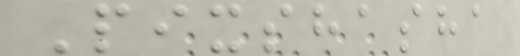Pixshasha
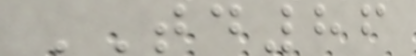TD86
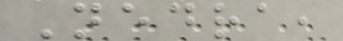Nedra,
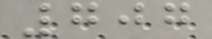707
